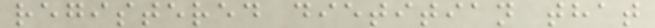registered dietitian that
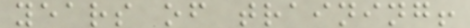years of training!
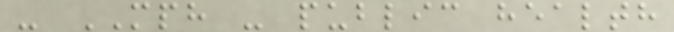- MPH - public health
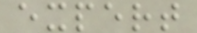expert
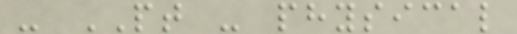- PT - physical
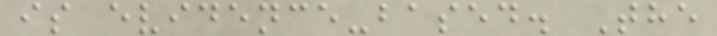is evidence-based. The
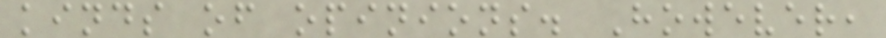kinds of opinions. However,
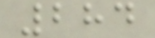284
